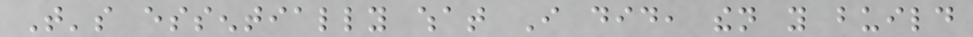That's essentially what I did, then you build
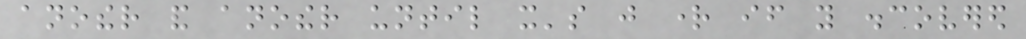another and another until it's just right if you discovered
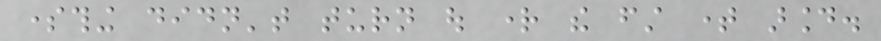something didn't turn out right the first time around.
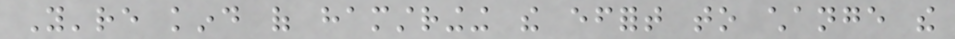You're kind of hamstringing the effort to change the
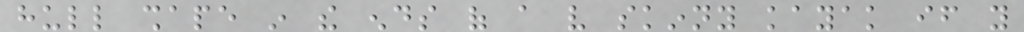hull shape in the ends of a very skinny kayak if you
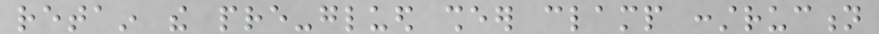retain the pre-glued sheer clamp construction
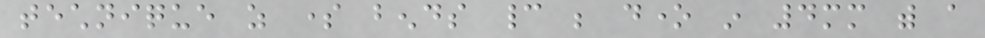technique as some bends cannot be done in 4mm with a
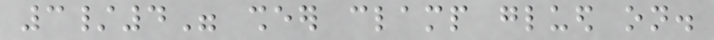3/4" sheer clamp glued on.
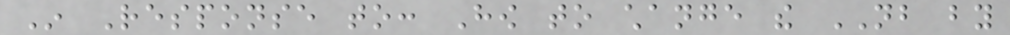In Response to: How to change the NB by
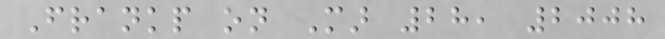Frankp on Mar 28, 2008
